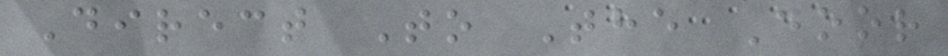Direct To The Door
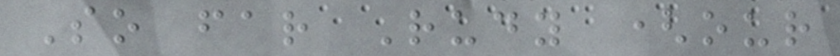So far Rudy (our
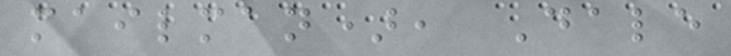mailman), Dale
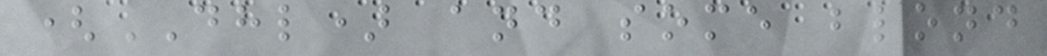(DHL) and some blond
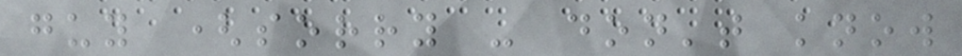guy (sorry - don't know
